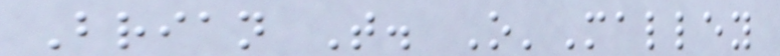Brian T. O'Malley
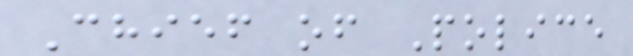Chief of Police
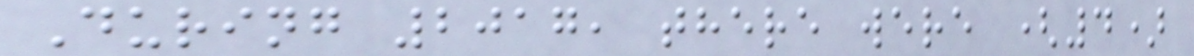During 2017, there were (4)
